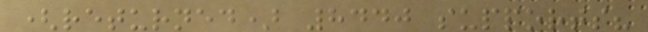(returned) 8440 supports?
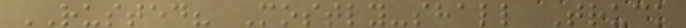RUSTED? Mostly-shall Truck
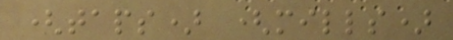(taps) (mills)
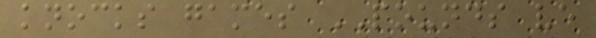knocks games POUNDS ve
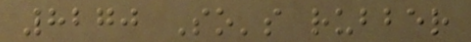8270 So's rubber
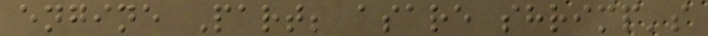engine Part; asare shrimp's
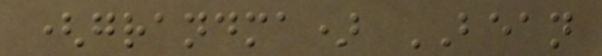(grandma) BEAN
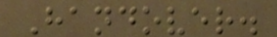Handover.
